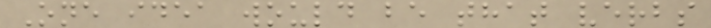One idea would be that verbs
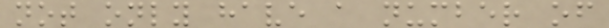not only have a number of
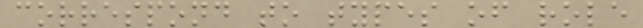correspond to types of role
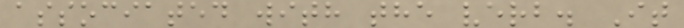associated with the verb. It
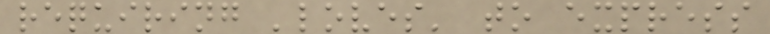requiring 'loves' to express
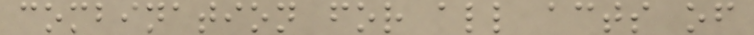combination for all acts of
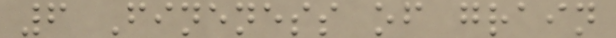6 Fineness of grain
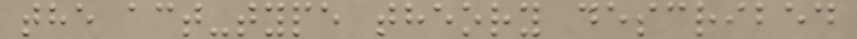the act-type theory described
